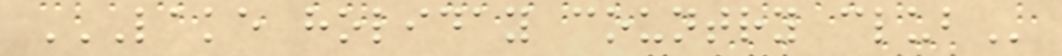LAKE HOLIDAY COUNTRY CLUB
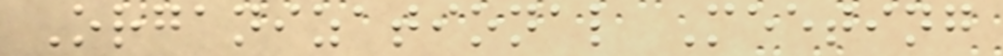Organizational Meeting
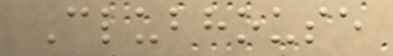Clubhouse
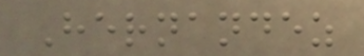Hernandez
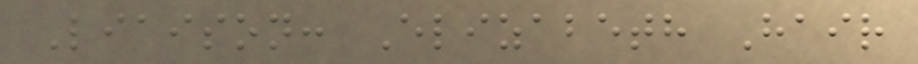Liaison: Elizabeth Hair
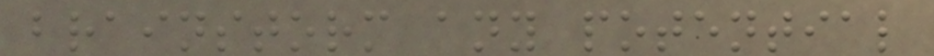brainstorm any potential
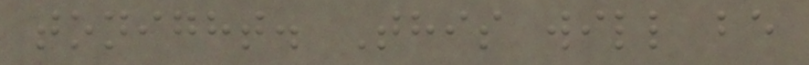tonight. This will be
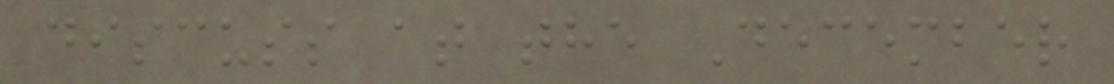discuss at the December
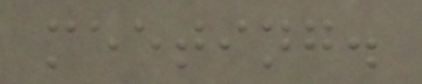meeting.
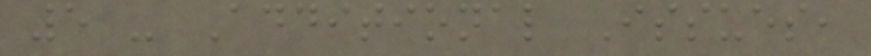5 - Additional Issues,
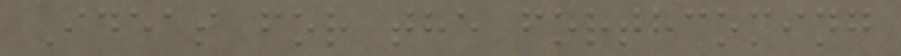Ideas for the forthcoming
